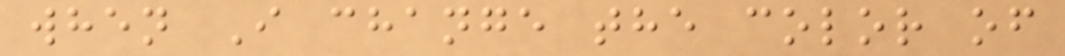when I change the color of
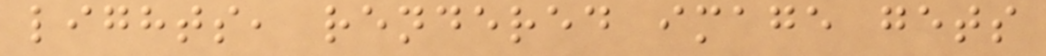lights, rendered image gets
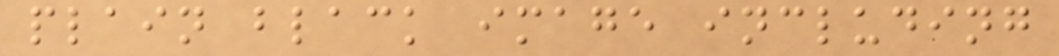plain black image including
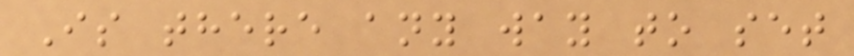Is there any way to set
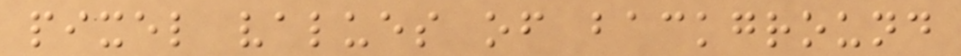pixel values of background
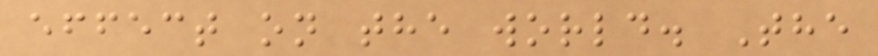effect on the world. The
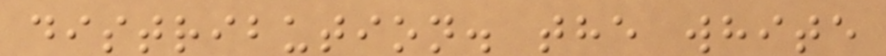distribution. the white
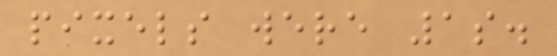pixels were 1s.
